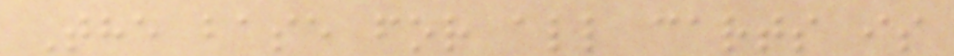The base for all carts is
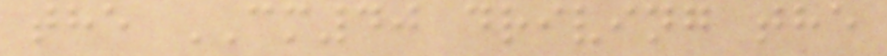the CM40 driving the
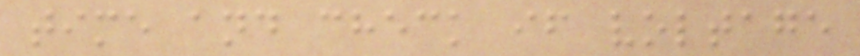time and check if voltage
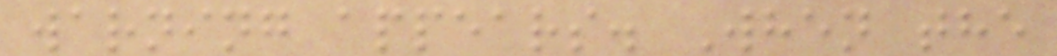warning appears. When the
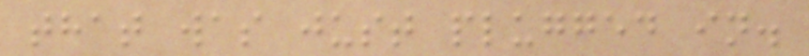that was just plugged in.
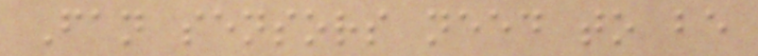Fan sensors need to be
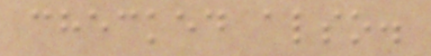checked also.
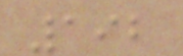192
